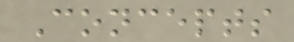Concepts
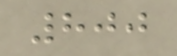800
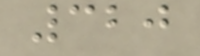320
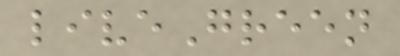liveGreen
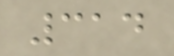314
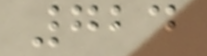724
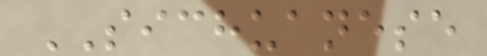SICHUANESE
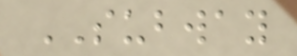SUBWAY
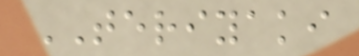TERIYAKI
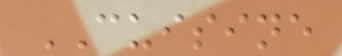CUISINE
